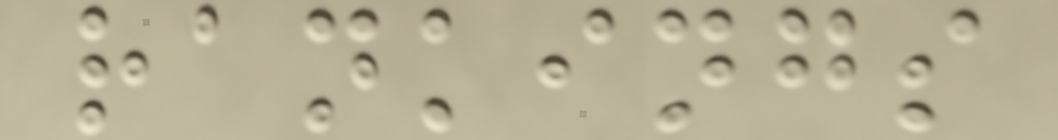rankings
